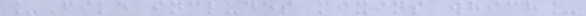_File includes mixins which_
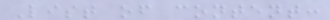List of content:
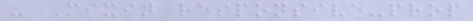- Mixin responsive-prop
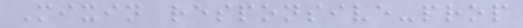Mixin responsive-prop
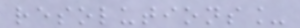resolutions_
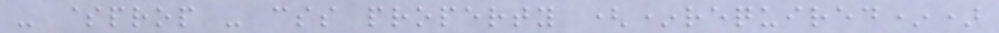- $prop - css property (*required*)
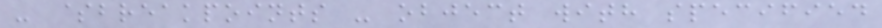- $breakpoints - object with specified
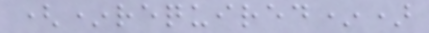(*required*)
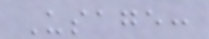Usage:
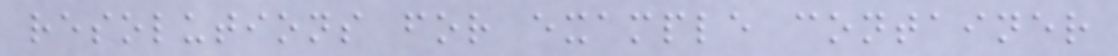resolutions for example container
